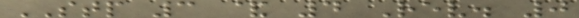STP 3 & 4 Rev. 0
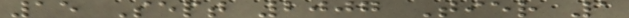15 Sept 2007 Tier 1
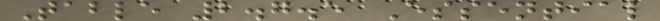Table 2.7.5 Essential
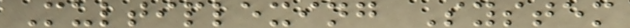Multiplexing System
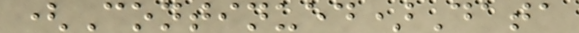(Continued)Data
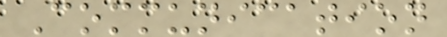Communication
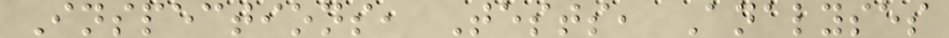Inspections, Tests, Analyses
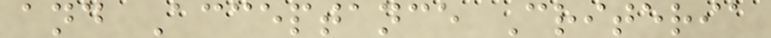and Acceptance Criteria
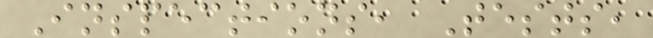Inspections, Tests,
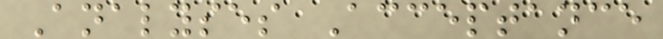Analyses Acceptance
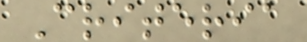Criteria
